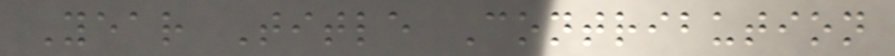Year Title Contribution
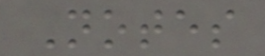Notes
